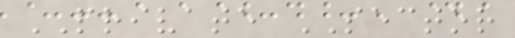PRIVATE SECTOR
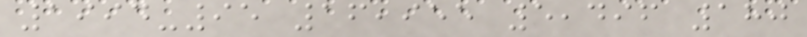1994-95 16,955 5,496 180
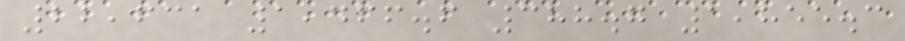22,631 1,466.6 388.7 1,855.3
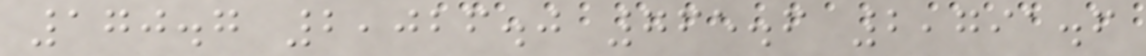170.7 2,026.0 765.6 2,791.6
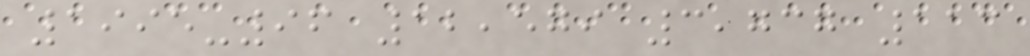1995-96 12,579 3,737 113
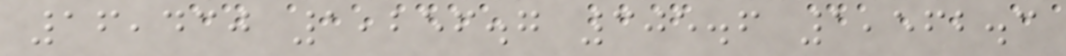16,430 1,256.7 305.6 1,562.3
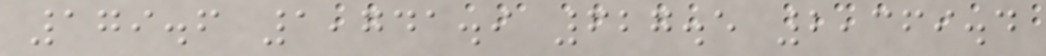179.6 1,741.9 627.5 2,369.4
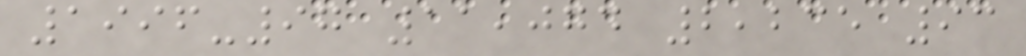1996-97 11,074 2,235 93
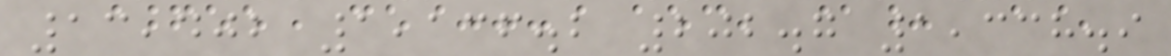13,402 1,136.2 202.7 1,338.9
